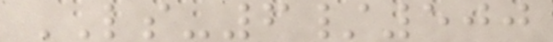LS-6/500
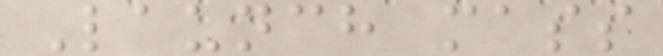Launch mass
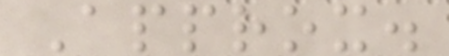Approx.
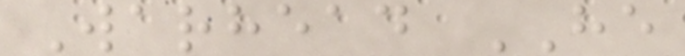Warhead HE
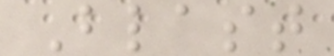Blast
